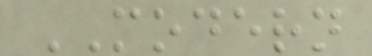MODERN
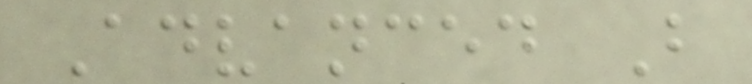Advanced B
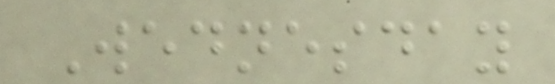Wednesday
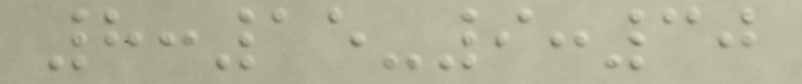8:15-9:30
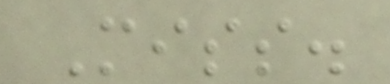Miss.
